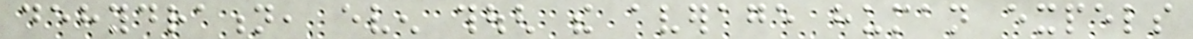dehydration, even though the average human expels
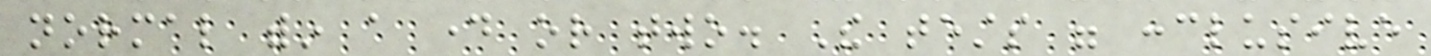normal within a day or two. The tests were conclusive
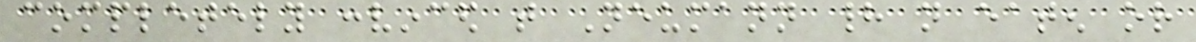completely convinced that Neumann had not eaten or
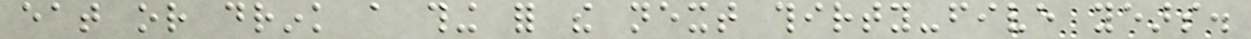eat or drink a thing for the next thirty-five years.
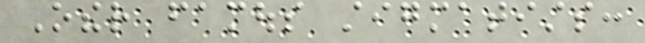Other famous stigmatists:
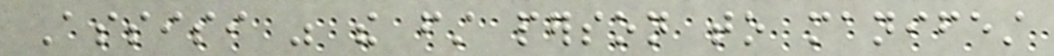Assisi was the first person to manifest
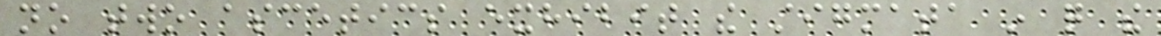no two ascetics exhibit the stigmata in quite the
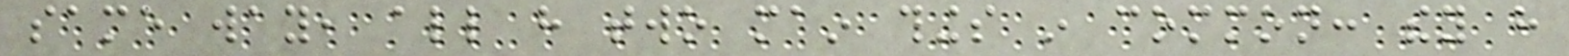same way, all have two main things in common: they have
